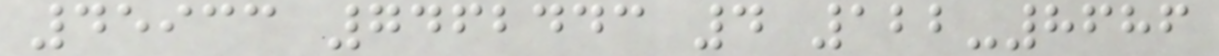45933 7462443 4 122-8686
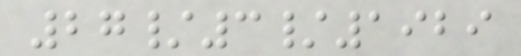27/3/1929
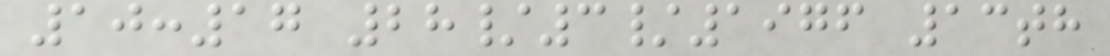10:17 28/3/1976 13th
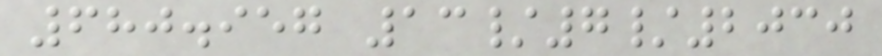680.957 13/7/2030
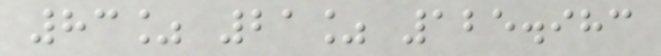83% 21% 125.983
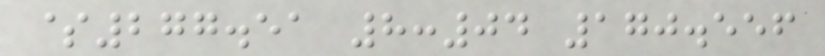$277.51 8:04 170.556
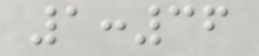1:36
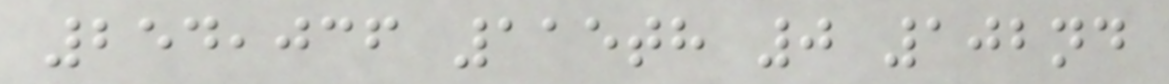254,036 115th 0 102nd
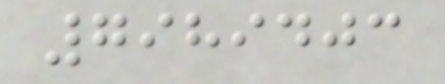7989403
